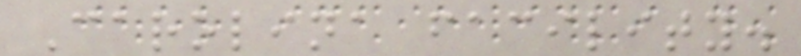Carolina facility.
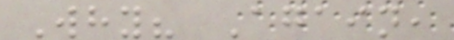Why? Again,
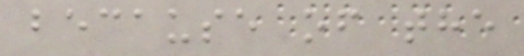because of the
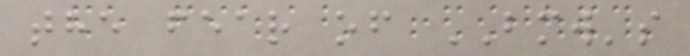the fear of BMW's
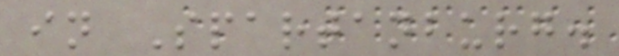in Spartanburg.
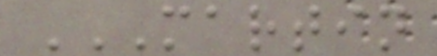MARTIN
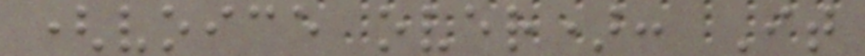(voice over): It
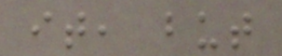it, but
